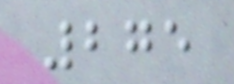275
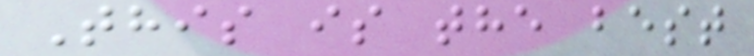This is the best
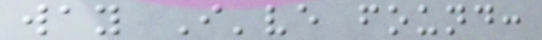way I've found:
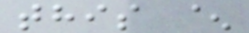this ^
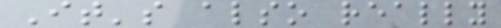It's also really
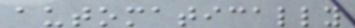automatically
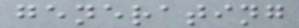generating
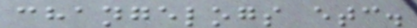changelogs etc.
